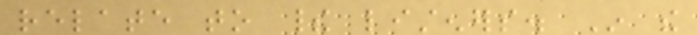relate to their listeners. In the
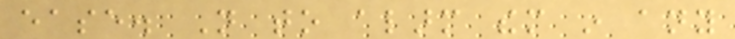ease. Not to alarm them in any
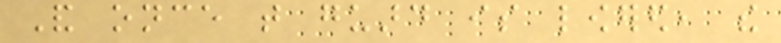And once that guard is lowered, the
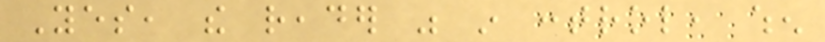Yes, the reader was in control, when
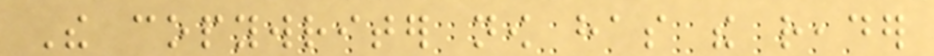The copywriter now has the reader
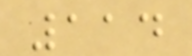114
